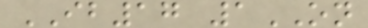IB17 1ON
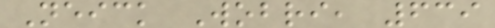Neick Wobri, 639
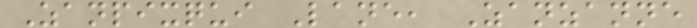Zanpixqui Lane, Zanzanne
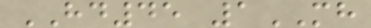HD45 1MH
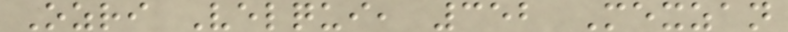Ozri Velqui, 352 Mexzan
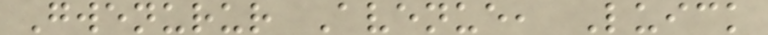Gwenurur Avenue, Luick
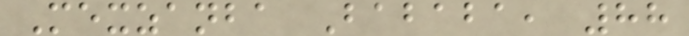Mexzanba Bababa, 88
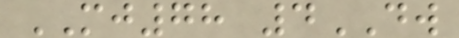MJ78 4DW
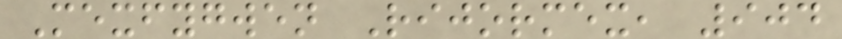Mexfygwen Rijormex, 904
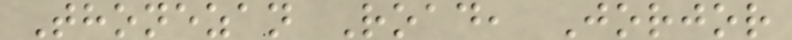Thonezan Road, Jorjor
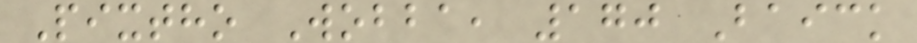Pixtho Wobba, 170 Baick
